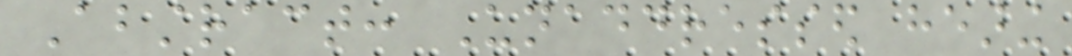Abstract: Unaddressed hearing
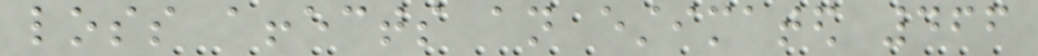loss affects an estimated 466
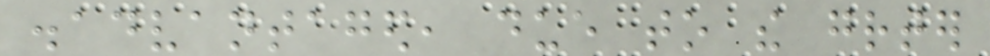disadvantaged, due to the greater
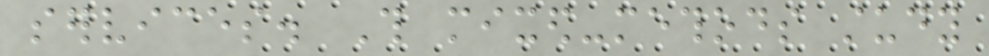services. This mixed-methods study
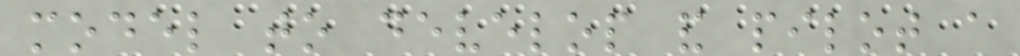model to develop and pilot a
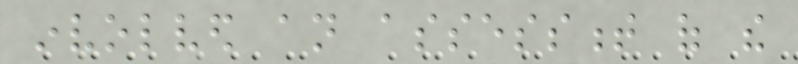involved an assessment of the
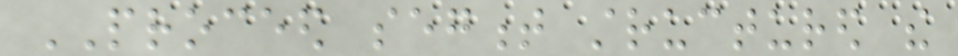PROCEED segment structured the
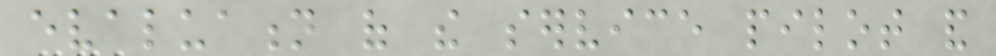evaluation of the service pilot and
